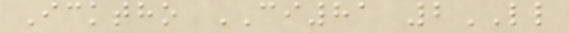Icktho CI81 2LL
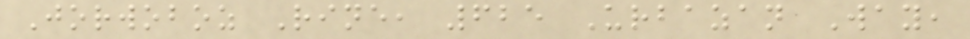Jorwoboz Rine, 625 Urbazan Way,
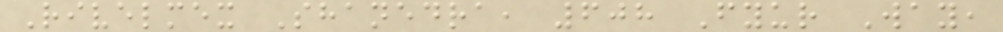Rivelmex Shanedra, 608 Fyur Way,
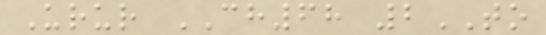Urur CH68 2TO
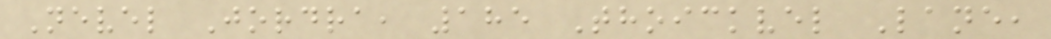Nevel Jordra, 185 Thoickvel Lane,
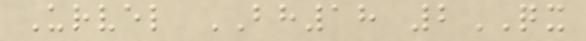Urvel BH18 2QX
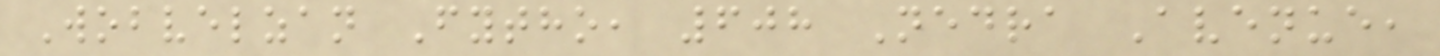Wobvelzan Fytho, 608 Nedra Avenue,
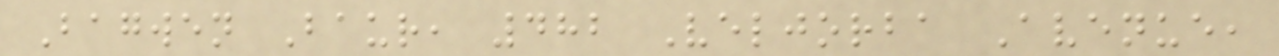Bagwen Baur, 482 Veljorba Avenue,
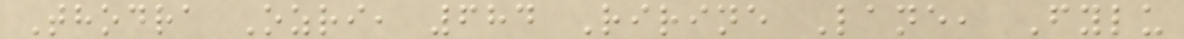Thodra Ozri, 684 Ririne Lane, Fylu
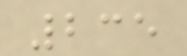235
